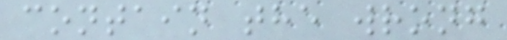contain the wrong
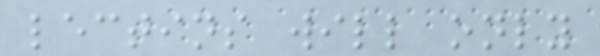lectins will only
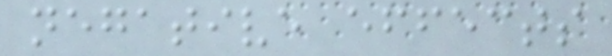negative effects
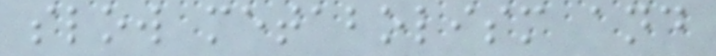slow metabolism and
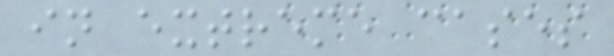in extreme cases
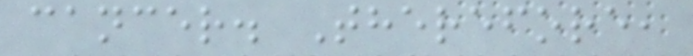cancer. Therefore,
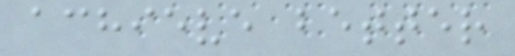achieve better
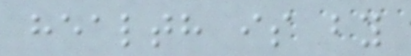health is by
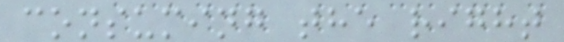consuming the right
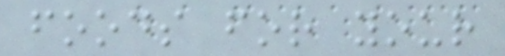foods for your
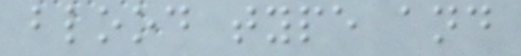blood type and
